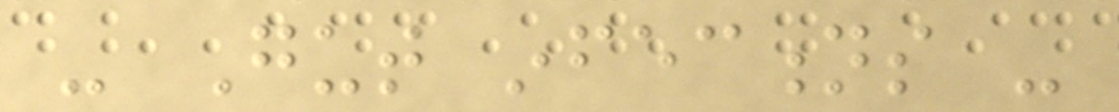- Gut infections -
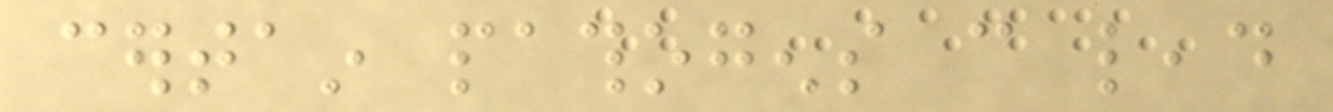certain pathogens can lead
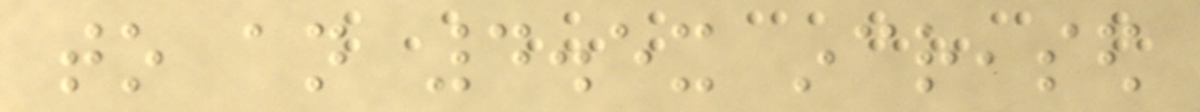to an 4.5x increased
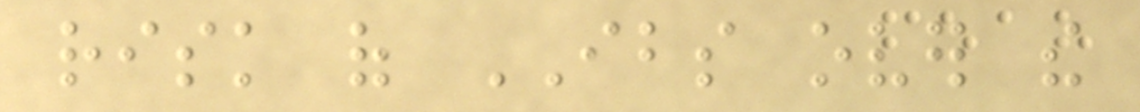risk of IBS over the
